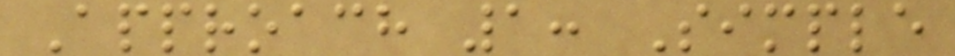Approach 1: Simple
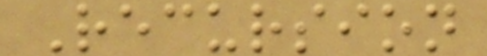Recursion
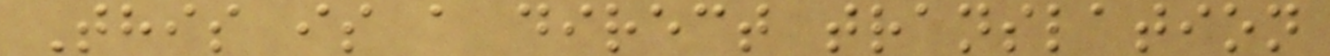This is a direct translation
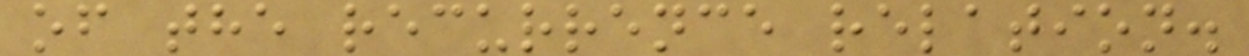of the recurrence relation.
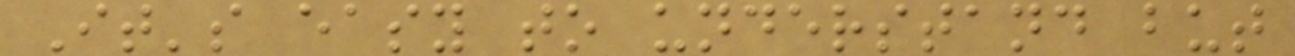It's easy to understand but
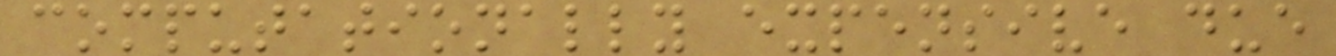computationally expensive due
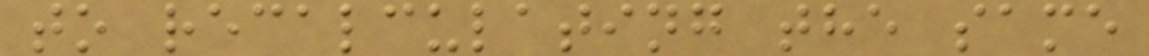to recalculating the same
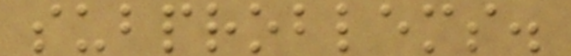subproblems.
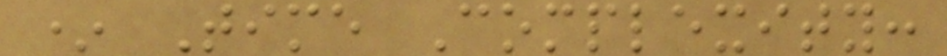* Time Complexity:
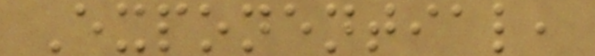Exponential,
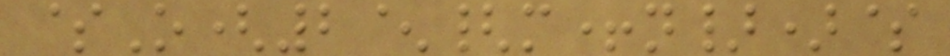$O(2^{m+n})$
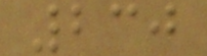230
